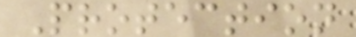Protection
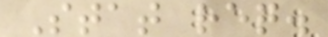Stat req.
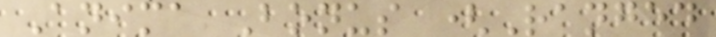Anima Bonus (Ranged
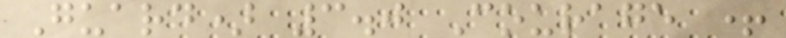Guard) 3.0 Courage +
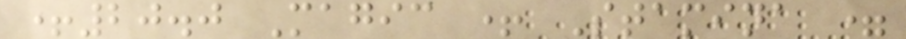+20.0 Magic + Stamina =
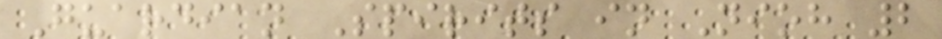Guardian Spirits in Nioh 2
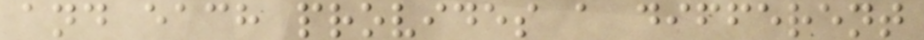and each provides a different
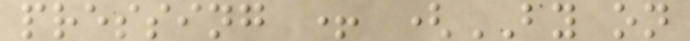pressing + (BY on
